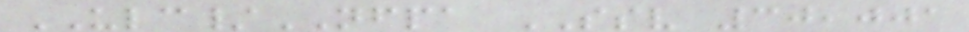ULC/NFPA SSV 30,001
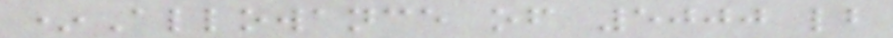*Allowance of 5000 lb
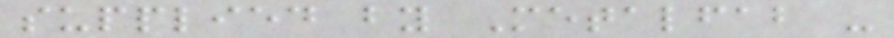supplied by Metalfab -
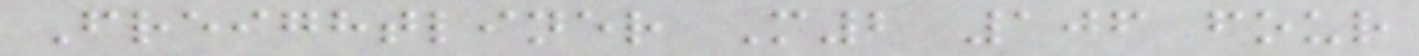Freightliner M2 106 four
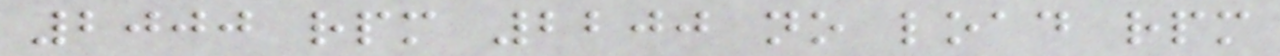2000 rpm 2200 no load rpm
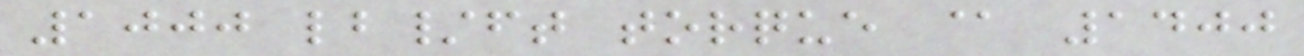1000 lb/ft torque @ 1400
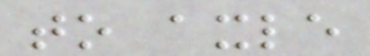to axle
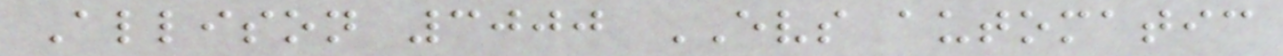Allison 3000 EVS automatic
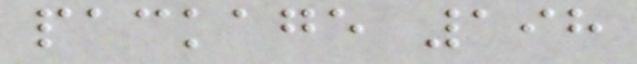package 198
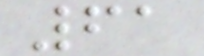61
